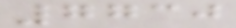7730
